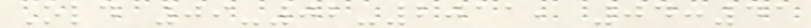Old 09-02-2011, 04:41
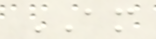AM
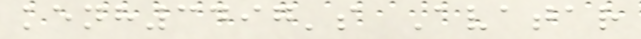kenh3497's Avatar
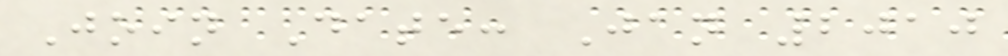Join Date: Jan 2010
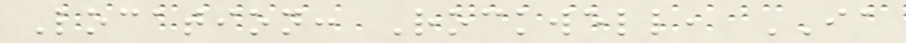Location: Rockwell, IA
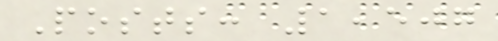Posts: 1,507
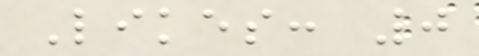Likes: 0
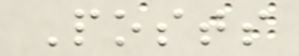Posts
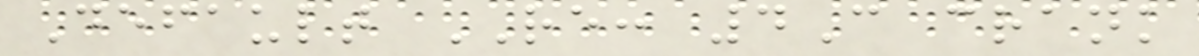Default RE: 4C crank
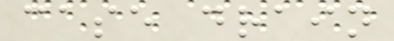case drain
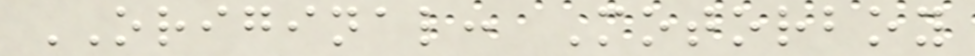ORIGINAL: Motorboy
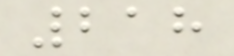218
